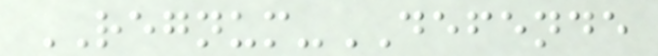REGNUM-DEFENDE
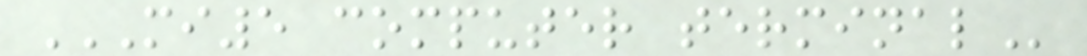MI5 COMPUTER TERMINAL
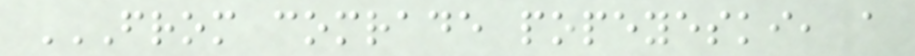FROM COMRADE POPEYESKI, A
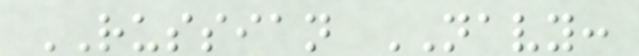RUSSIAN NAVY:
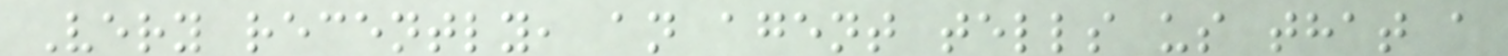Very recently, an agent tells us that a
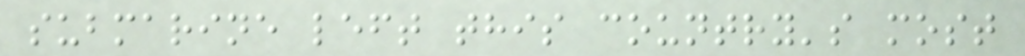submarine left this country's most
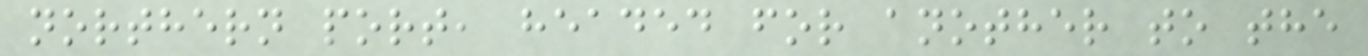northern port, headed for another to the
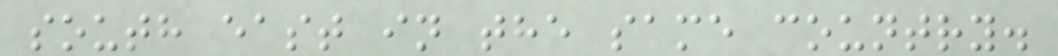south east in the same country.
